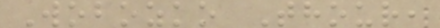Wobozko Thour,
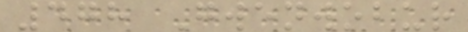478 Gwenwobur
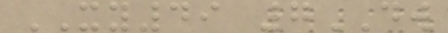XY49 7DW
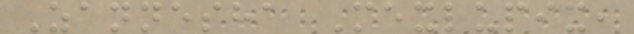Zannesha Mexlupix,
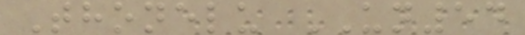Thonelu UN54
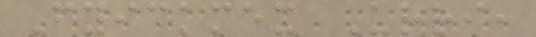Fyickmex Urri,
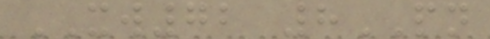XW72 8PN
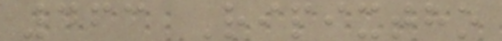463 Ripixtho
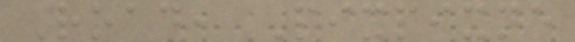Road, Pixpixne
